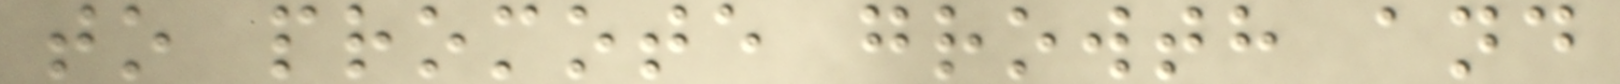to promote growth and
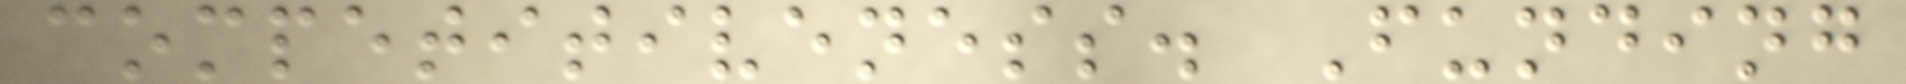competitiveness. Funding
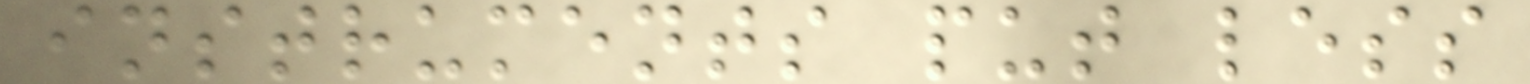instruments put less
